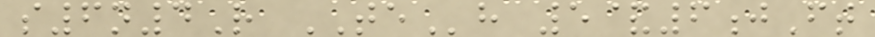s6n4R TEh 5&6jFt
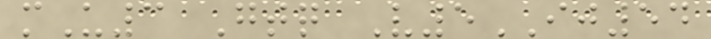mU3 Gtq V5IJ54
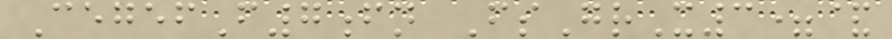CegefF7fn FsGrX3=&
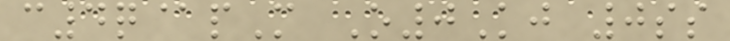c4q@pM O0Kj 0ss
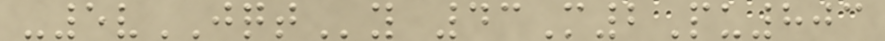-5vJQTy 43M2Pu803
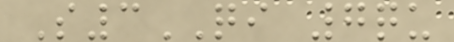S3QI 7qu
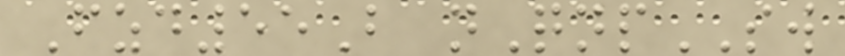Fzd55B nQnpSW
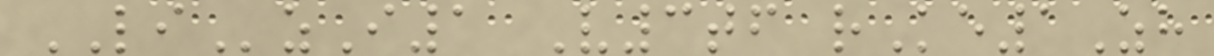LIzI1 V3tf rKe1Zh
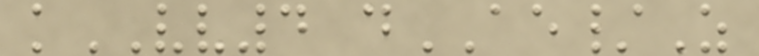kVV4 dAE/Z
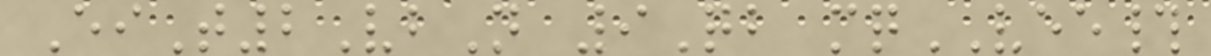EiT2VbN 9Qb mqVEE#
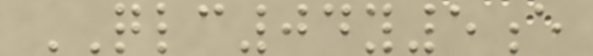QLC04y5e
